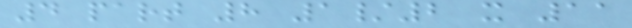4 part 8 1/2 x 11
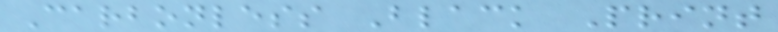Carbonless Black Print
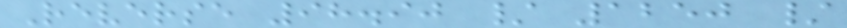Reverse 98.90 / 1250 /
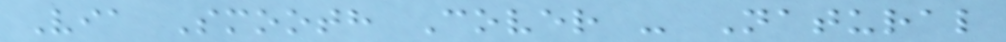Via Smooth Cover - Natural
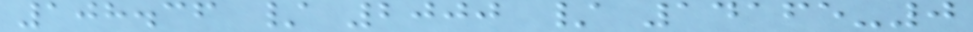108.36 / 2000 / 14165-0
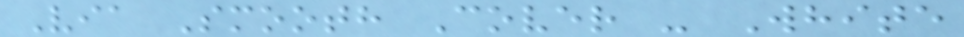Via Smooth Cover - White
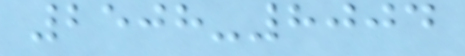2508-8004
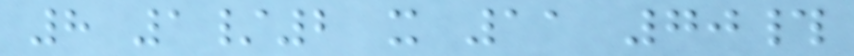8 1/2 x 11 70#
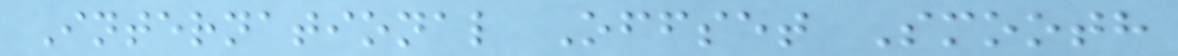International Offset Smooth
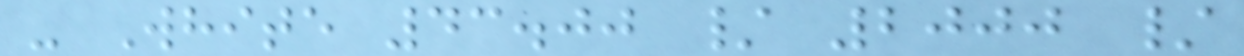- White 43.00 / 2000 /
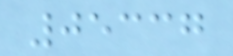05337
